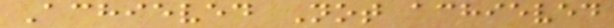Achieved Not achieved
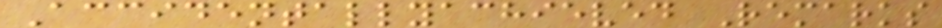Accidentallyachieved Remarks
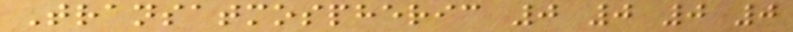Transatmospheric 0 0 0 0
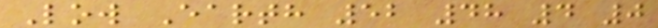Low Earth 52 48 4 0
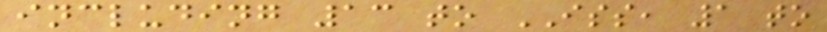including 13 to ISS, 1 to
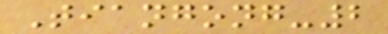Tiangong-2
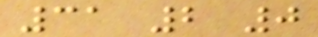31 2 0
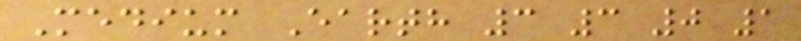Medium Earth 3 3 0 1
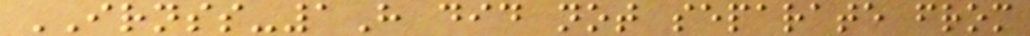IRNSS-1H did not separate from
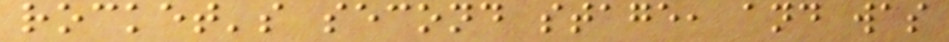rocket's second stage, and was
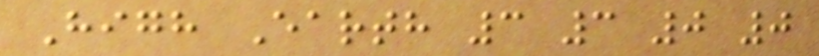High Earth 3 3 0 0
